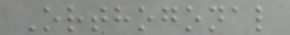Orthogonal
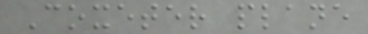Coxeter plane
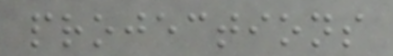projections
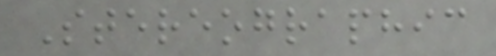Stereographic
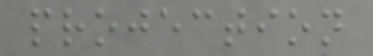projection
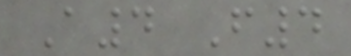A4 F4
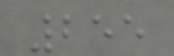255
